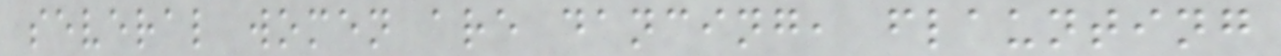several women are dancing, flaunting
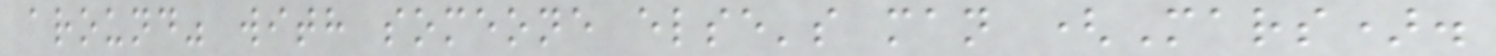around" with someone else's man (Mars).
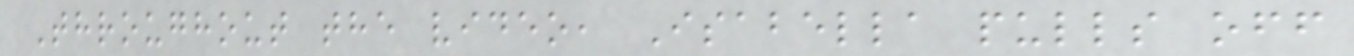Throughout the video, Isabella pulls off
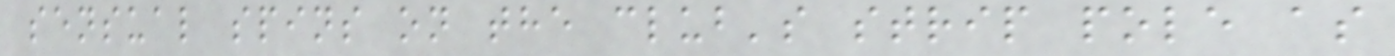sensual spins on the club's strip pole as
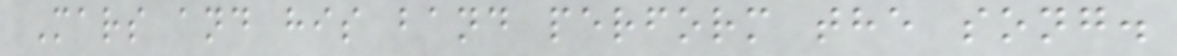Mars and his band perform the song.
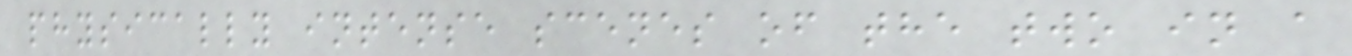physically intense scenes of the two in a
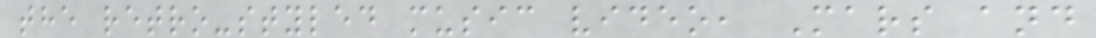the retro-styled music video, Mars and
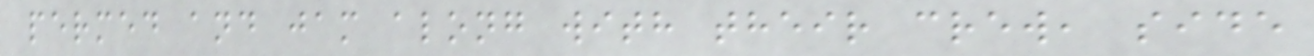permed and jam along with their crew, side
